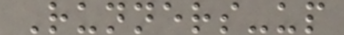Runners-up
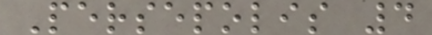Persepolis 4
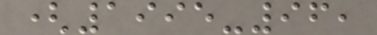(1995-96,
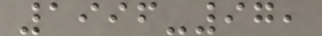1996-97,
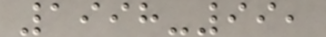1998-99,
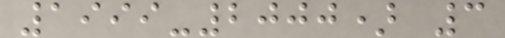1999-2000) 3
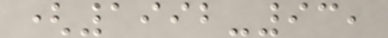(1992-93,
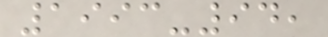1993-94,
